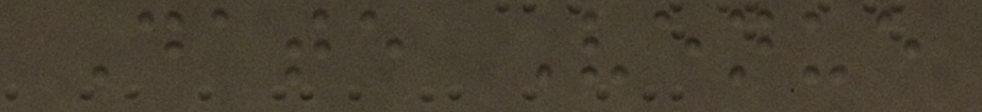Date Venue
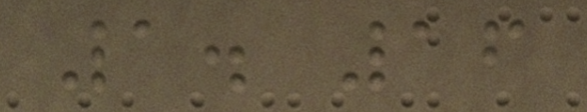1. 16
